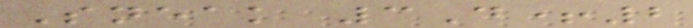Sneak 3D+2
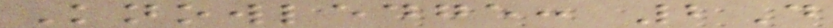Knowledge: 2D
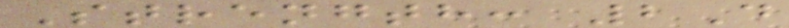Strength: 2D
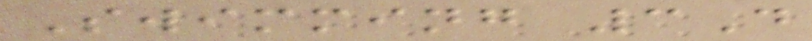Swimming 3D
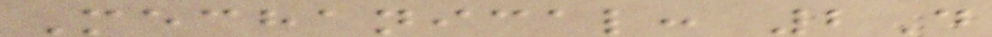Mechanical: 2D
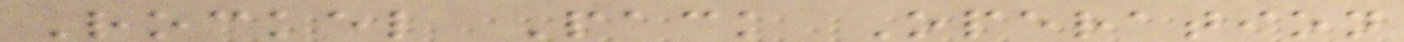Rockel Pack Operation
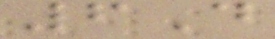6D
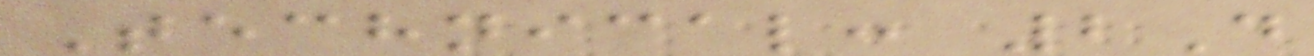Technical: 2D
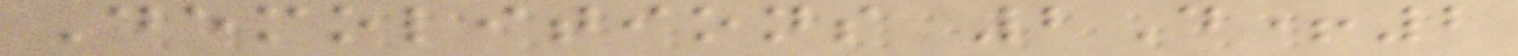Demolitions 2D+2
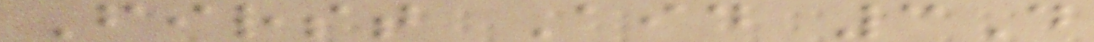First Aid 3D
